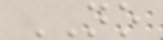NO
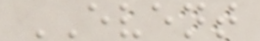EVENT
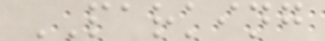PARKING
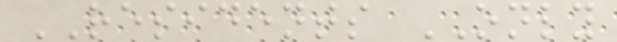RESIDENTS ONLY
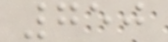750
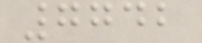7742
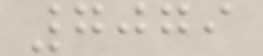7079
